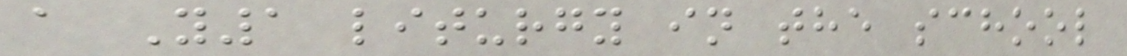a Y1 liturgy in the school
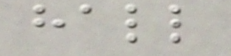hall
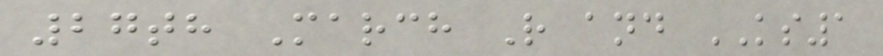27th March R and KS1
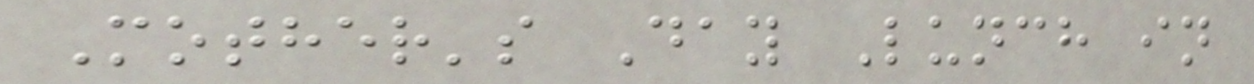Mother's Day Lunch in
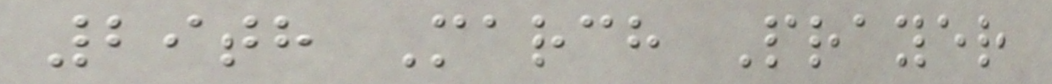29th March Prayer
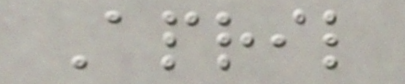April
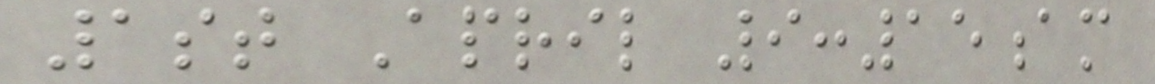1st April 9:15am
